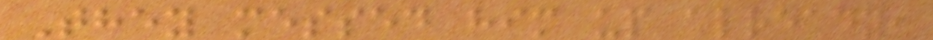They messed him up already,
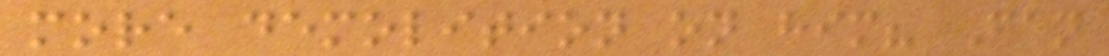more demolition on him? Fan
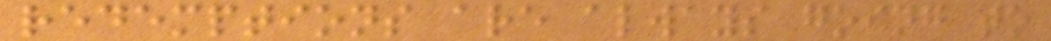redemptions are always going to
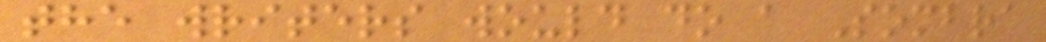the writers would do a Sombra
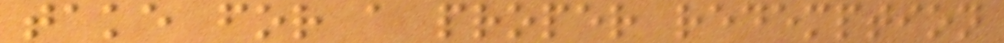take for a proper redemption
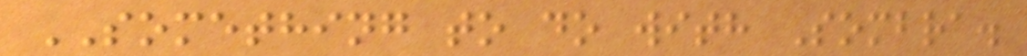SOMETHING to do with Sombra.
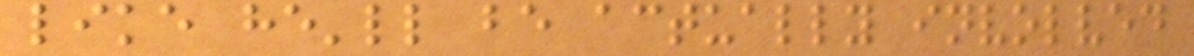like he'll be actually involved
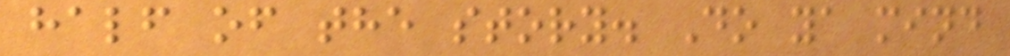half of the story. Do ya mind
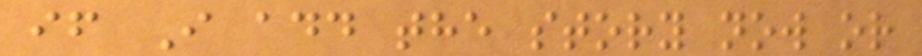if I add the story now or
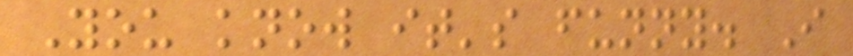You know it's funny. I
